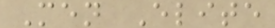Men Elite
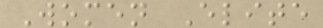Women Elite
